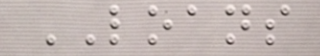LOANS
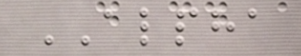ALPHA
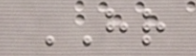HR
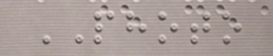PHOTO
